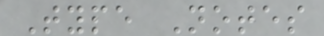Type Notes
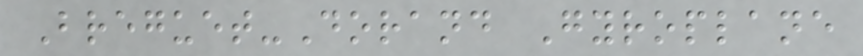Breguet-Dorand Gyroplane
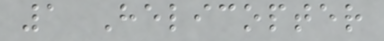1 Helicopter
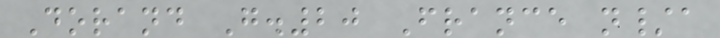Dorand G.20 France n/a
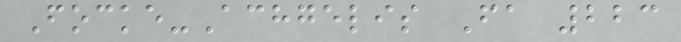Focke-Achgelis Fa 223
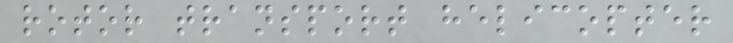rotor transport helicopter
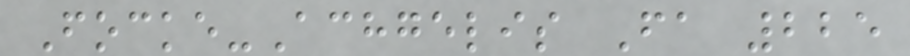Focke-Achgelis Fa 225
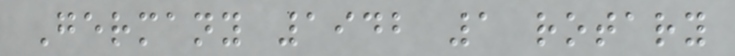Germany 1942 1 rotary
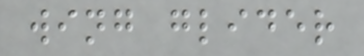wing glider
